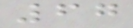67
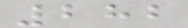282
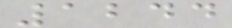1244
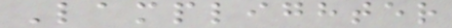Lamplighter
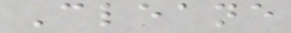Cleane
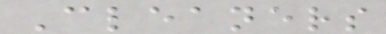Cleaners
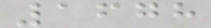1678
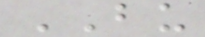BU
